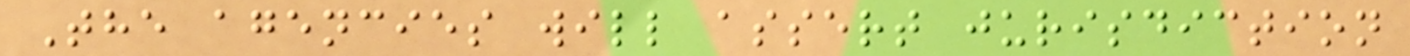The agencies will assert jurisdiction
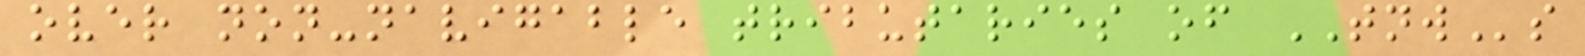over non-navigable tributaries of TNWs
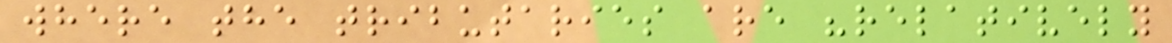where the tributaries are "relatively
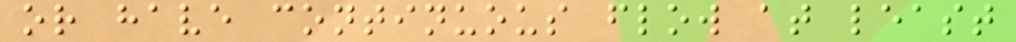or have continuous flow at least
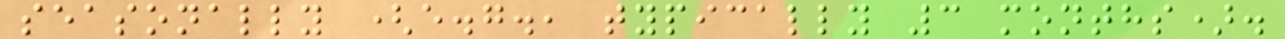seasonally (e.g., typically 3 months).
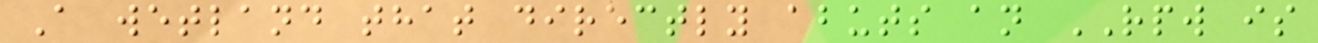A wetland that directly abuts an RPW is
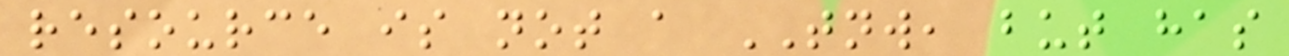resource is not a TNW, but has
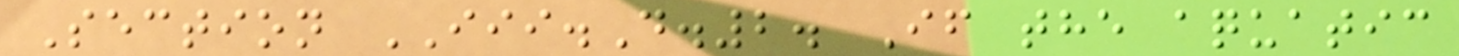Section III.D.2. If the aquatic
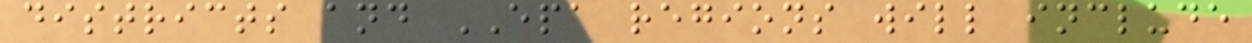districts and EPA regions will include
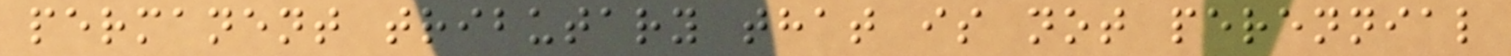permanent tributary that is not perennial
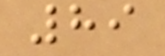89
